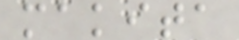makita
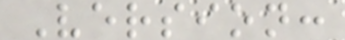Version:
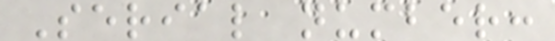Serial number:
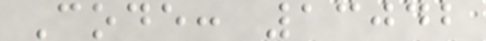Code: 13042
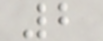2
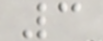3
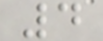4
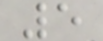5
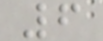6
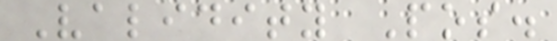Validity Pos.
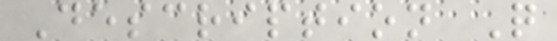Description Q
